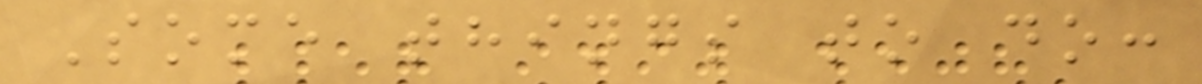Some things to do:
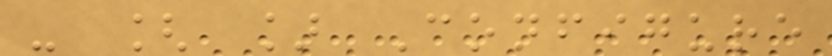- [ ] Configure
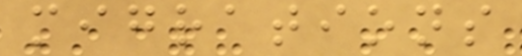migrations
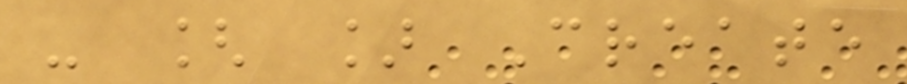- [ ] Create
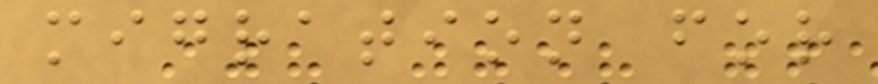migration for
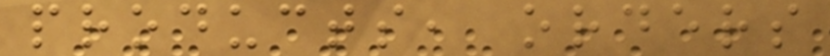products, orders
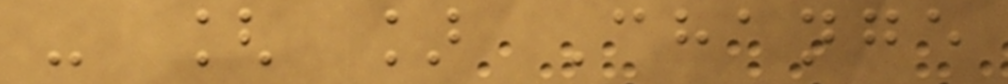- [ ] Change
